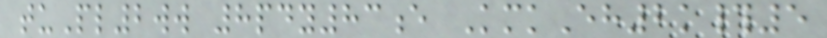tuPl2ww 8pdy83e KmkEh2k#5
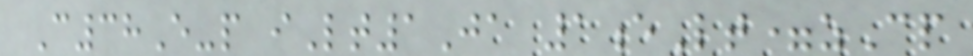C38E-p iLt1Ja 1eLt=zCp
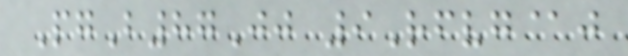PgB87Jj 9Rfvg@j
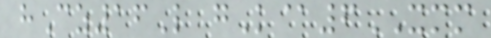hCz16L gK@6XMM
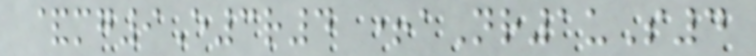&mg9E3r4 +aNr1uS4
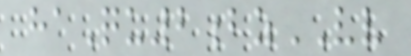haQu2bzVV
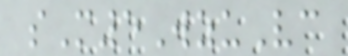sM5WzuVc
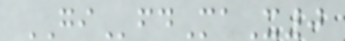GIfdMaX0
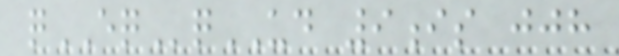qEQqUD 9is jjh
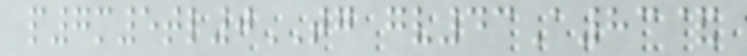p7m5tl0TG gv43A83&
